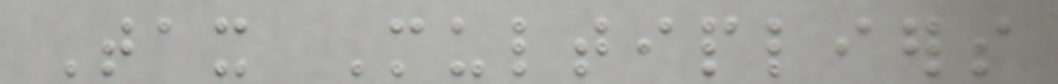Tax Multipliers
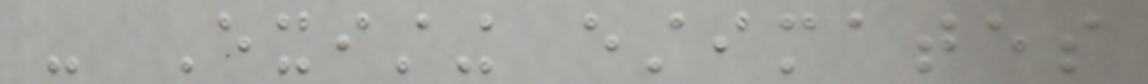- Existing estimates
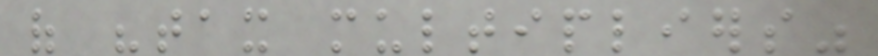of "tax multipliers"
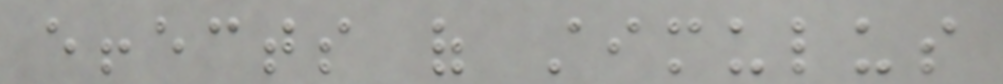effects of stimulus
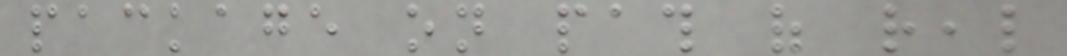package on path of real
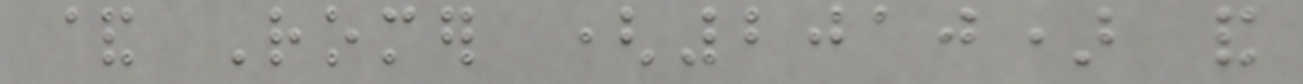& Romer (2010) and
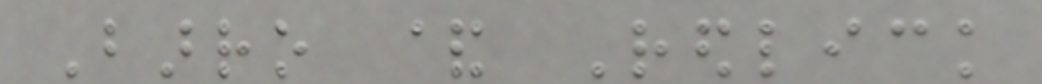Barro & Redlick
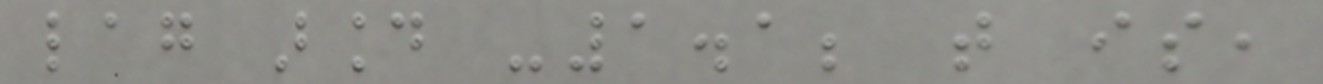lag around -1.1; that is,
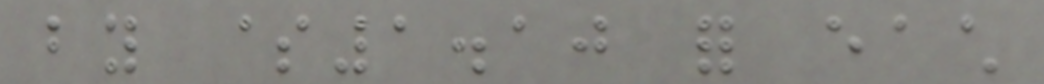by $1.10 for each
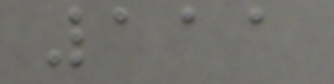111
